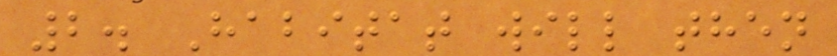2. Habitat will then
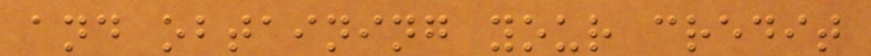and obtaining your credit
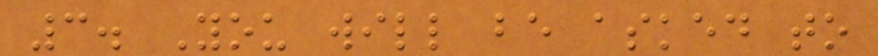3. You will be asked to
